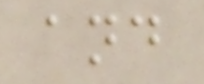and
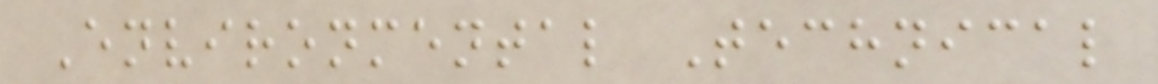Environmental Technical
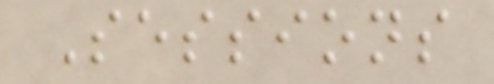Sessions
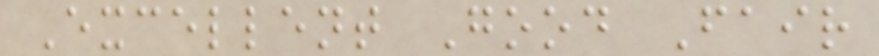Excellent Good Fair
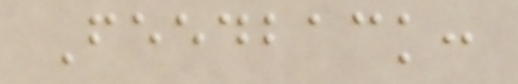Feedback:
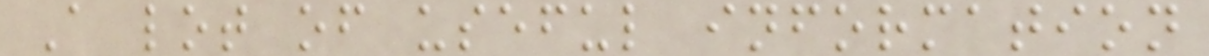A lot of useful information
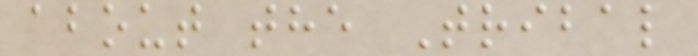about the Tribal
